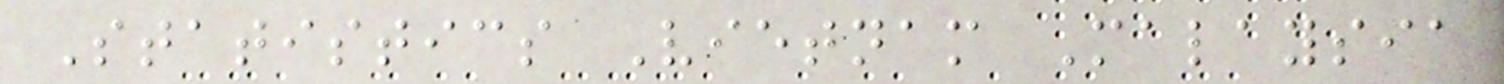Statistics Vietnam Malaysia
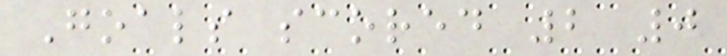Goals scored 2 0
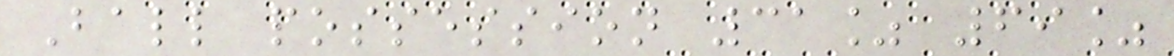Ball possession 31% 69%
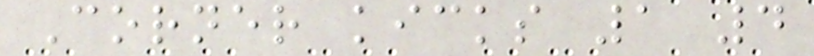Corner kicks 1 4
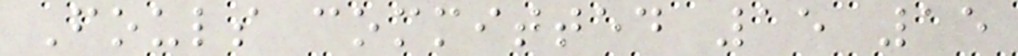Fouls committed 15 15
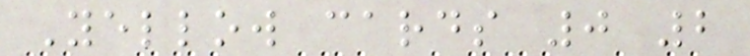Yellow cards 0 2
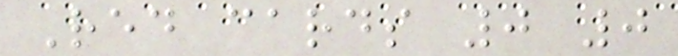Red cards 0 0
